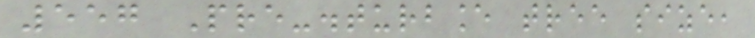557 Pre-disturbance tree size,
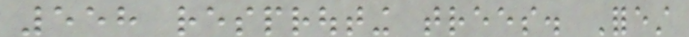558 resprouting trees. Forest
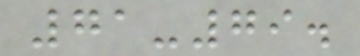71-79.
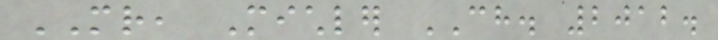MR, Michler CH. 2012.
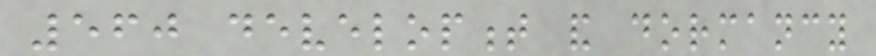560 development and dormancy
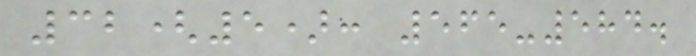32(5): 565-584.
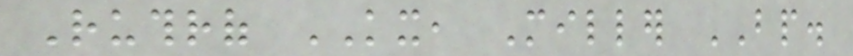Ruthrof KX, Miller BP.
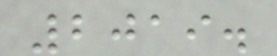2019.
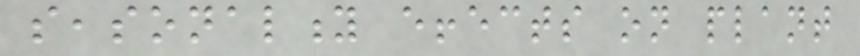seasonality effects on plant
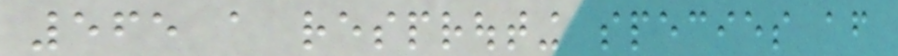565 a resprouting species after
